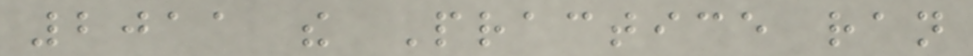2011 the Practice ran
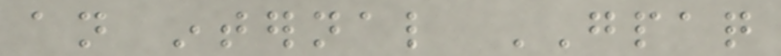an internal GPAQ
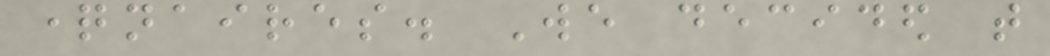questionnaires. We decided that
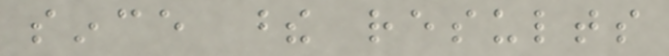since these results
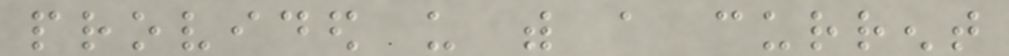provided us with a current
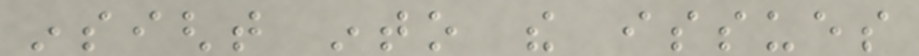insight into the issues
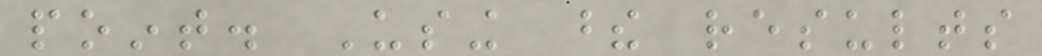point. Using these results
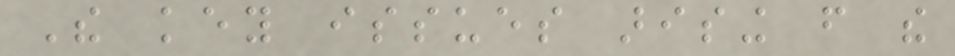The key issues arising from the
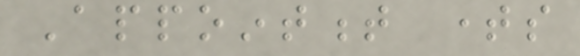Appointment times
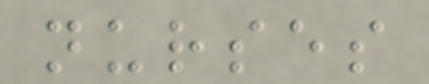nurses
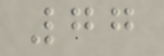77
